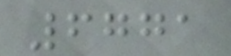6771
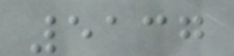5137
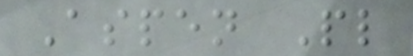Aspen Pl
